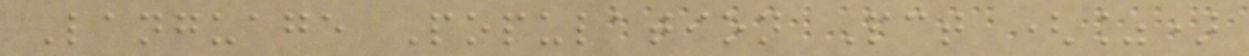Language Population Pct (%)
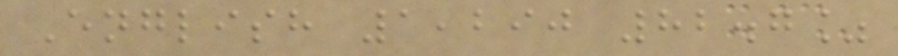English 1,290 82.7%
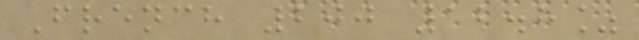French 200 12.8%
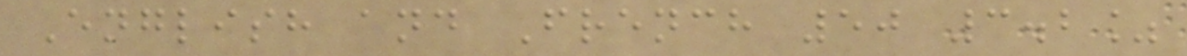English and French 50 3.2%
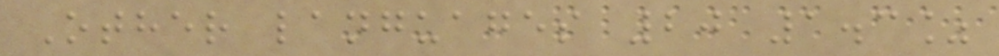Other languages 20 1.3%
